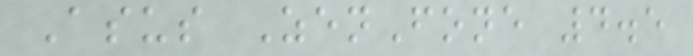Asus ZenFone 4.5
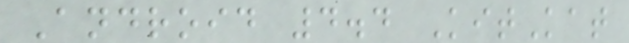Android 4.4 KitKat
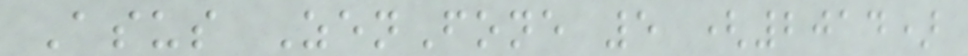Asus ZenFone 5 (2014)
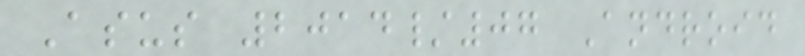Asus 2014/07 Android
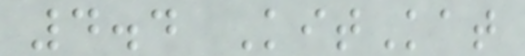4.4 KitKat
